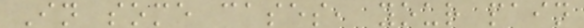In some cases, your pain
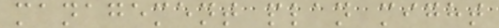management plan might
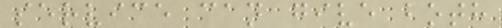service can give both
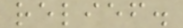relief.
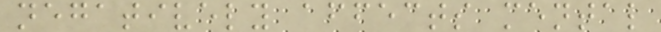negatively affects mental
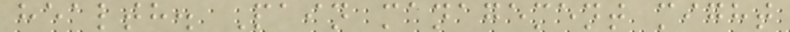health. Pain management might
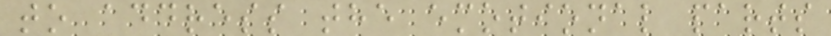to address the emotional parts
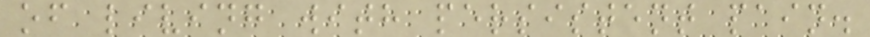of living with persistent pain.
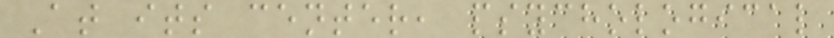At its center, psychological
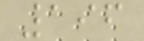196
